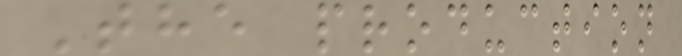The production
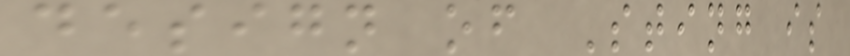design of Sting is
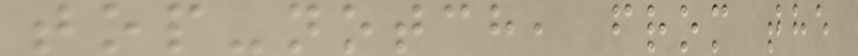top-notch, from the
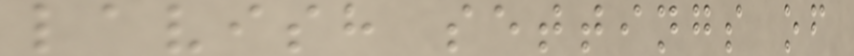lavish settings of
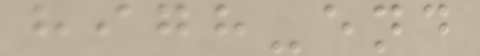high-end
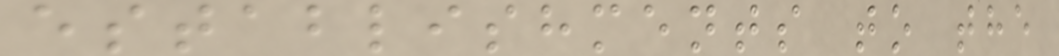establishments to the
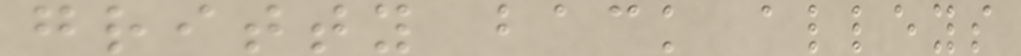gritty back alleys
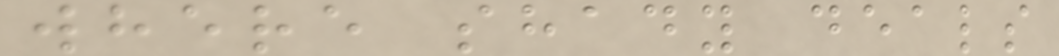where shady deals
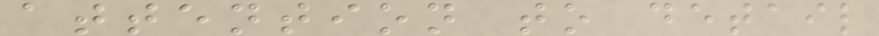attention to detail
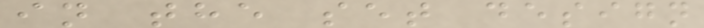in the set design
